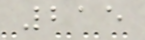215
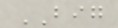BIG
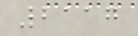2117
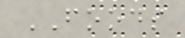FOODS
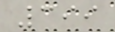399
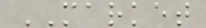MARKET
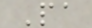Pa
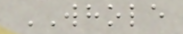WHOLE
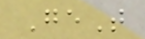GeT
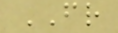FR
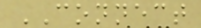CONNECT
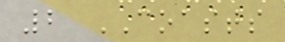2 COASTS
